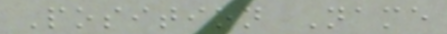Position Name
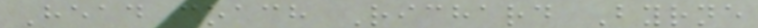Head coach Richard Byrne
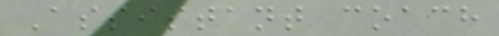Assistant coach
